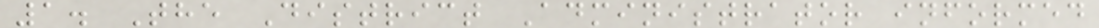1. The District Administrator informed
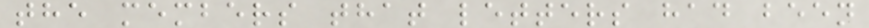the members that letters had been
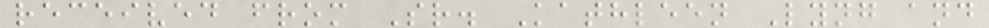received from Sr. Kathleen Lyng and
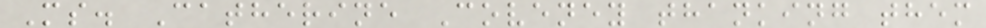Ms. Catherine Coveney thanking them
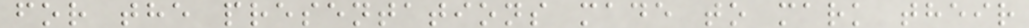for the presentations made to mark their
